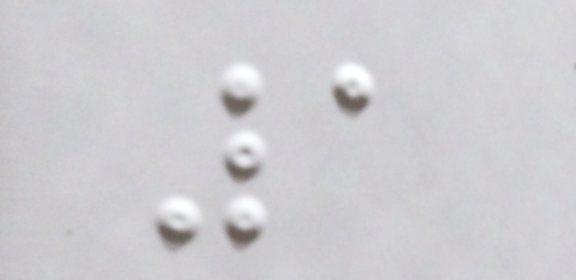1
